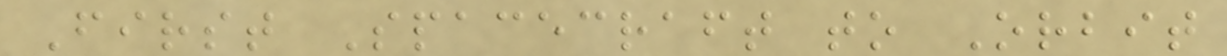First Spacecraft to Orbit
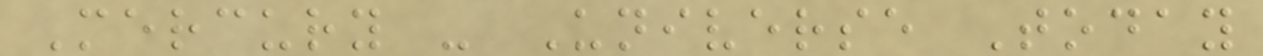Mercury - Universe Today
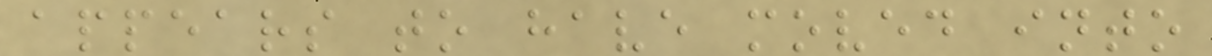appears to have moved into
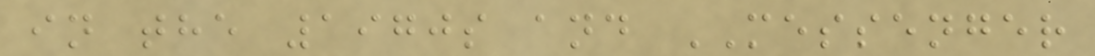in the 1970s and MESSENGER
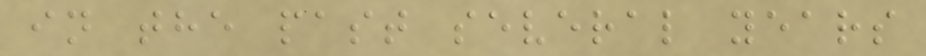in the past several years
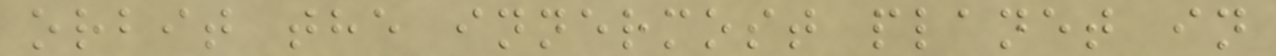orbit the innermost planet in
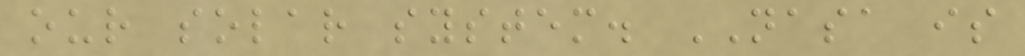our solar system. NASA is
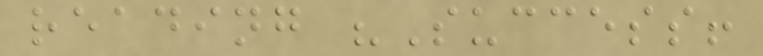reading "Success!
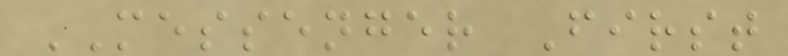MESSENGER First
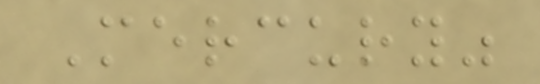Mercury"
